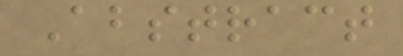Abstract
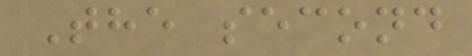The second
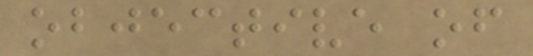objective of
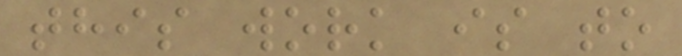this work is to
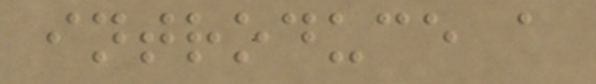introduce a
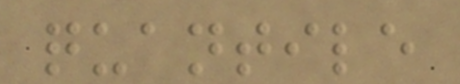quantile
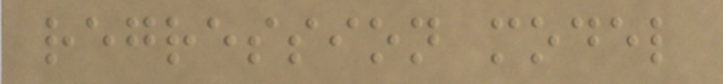regression model
